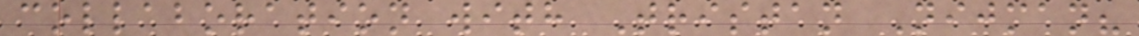collaboration with Tristan Nijman?
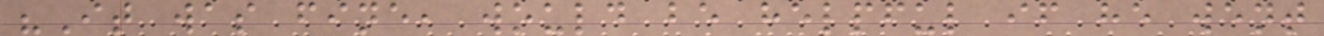"It was fine, would be helpful if he went
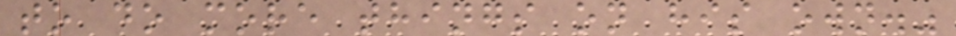to do more things on his own."
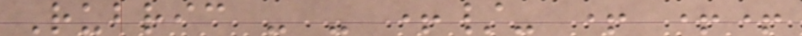Rubric - - +/- + ++
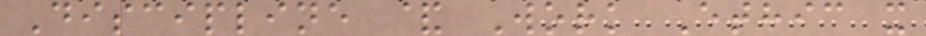Discipline & Work Ethic x
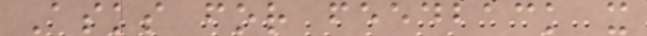Asks for feedback x
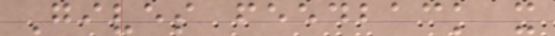Gives feedback x
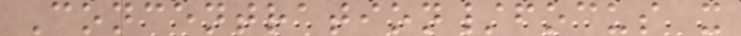Concentration/focus x
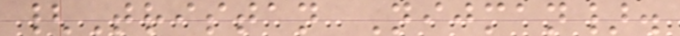{Tristan Nijman}.
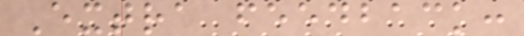Extra feedback:
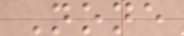None
